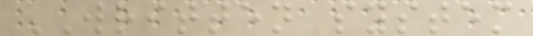WRITTEN system
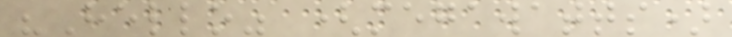"Hello" (megawatts)
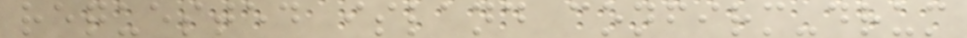requested island confirm-drum
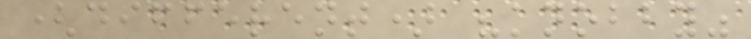(different) "knobby"
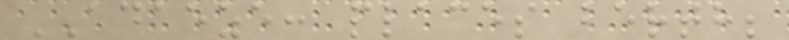ADAEZE: places berth;
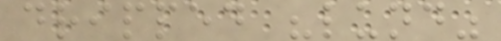dripped "lund"
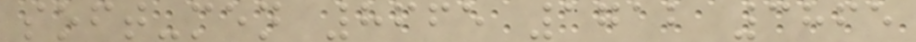soft-men 8665 1712 3865
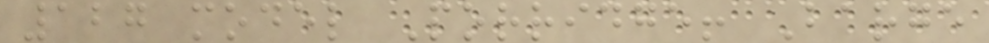127 model Porridge! Barge
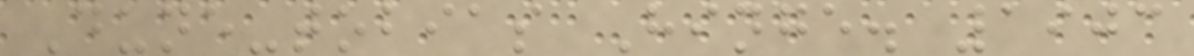Dune-tobias Hinge. 1903
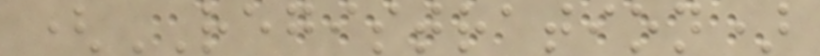(REGISTRATION)
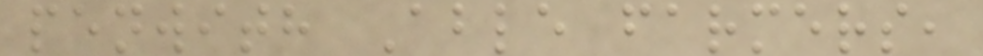penwith Able farmers,
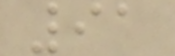91
